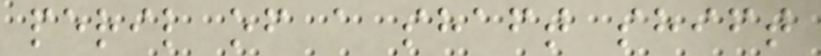peril of a shaft shift
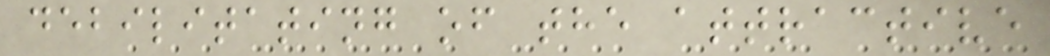debilitating of the attractive
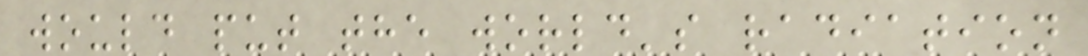would put the world's radiation
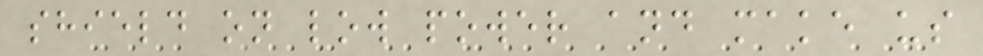shield on low power and make us
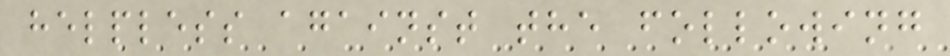helpless against the following
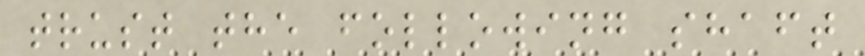trust the following shaft
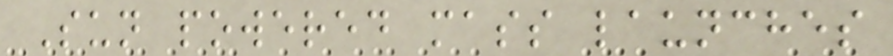Sun powered mass launches
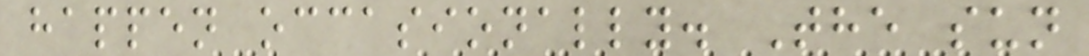happen occasionally. The sun
